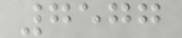7577
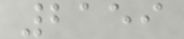2159
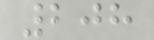208
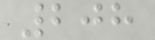208
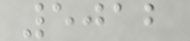5012
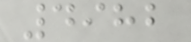4982
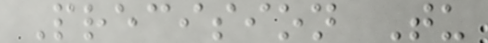Precision Tu
